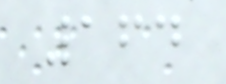164
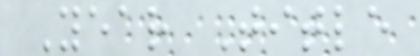Year Title
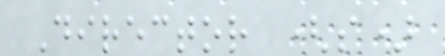Director (s)
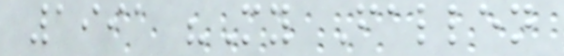1991 "My Fallen
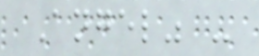Angel" -
